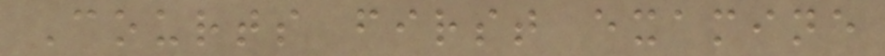Courts first examine
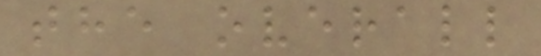the overall
